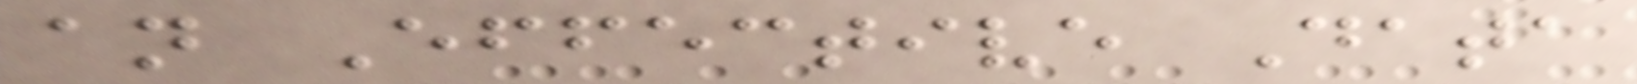an Effective Data
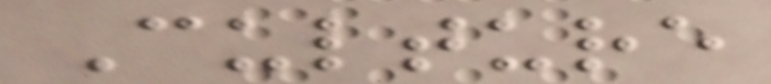Culture
